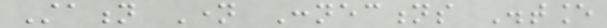Station Name Connections Distance
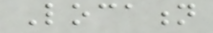Location
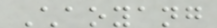Chaoyang
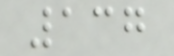137
